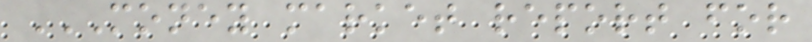MONEY MARKET REPORT FOR
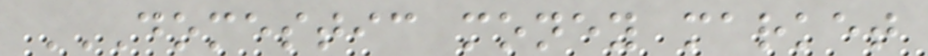DOMESTIC MONEY MARKET
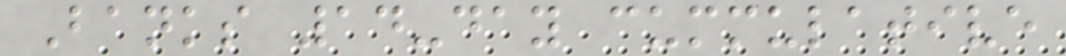Banks 14-day cummulative
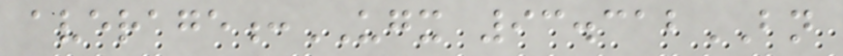average:UGX 93.312BN
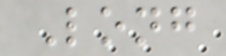Long
